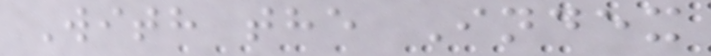With the Index
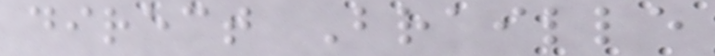direct Braille
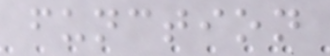function
